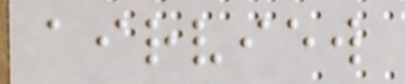airview
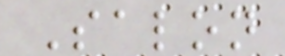Salon
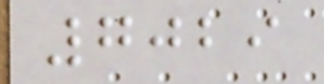7029
